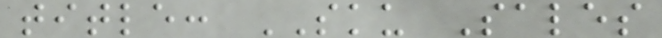title: SKU Sales
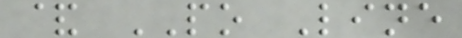& PO Line
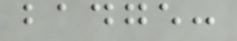badge:
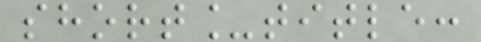short_title:
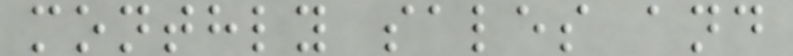monthly sales and
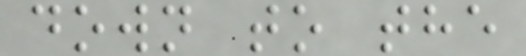down to the
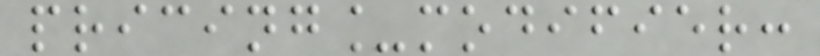pricing_modifier:
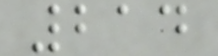214
